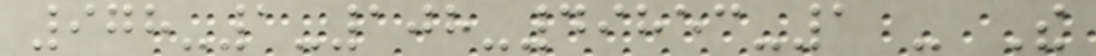978-1-108-49853-1 - The
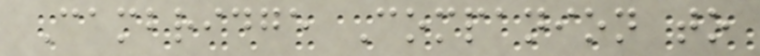Cambridge Companion to
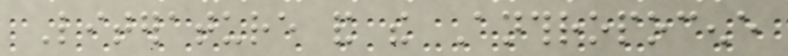Literature and the Anthropocene
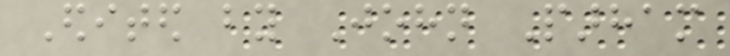Edited by John Parham
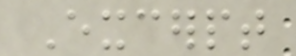Excerpt
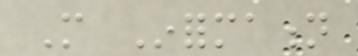More Information
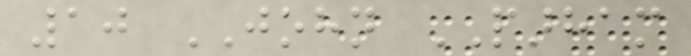10 JOHN PARHAM
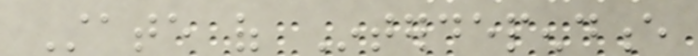State of Interdependence
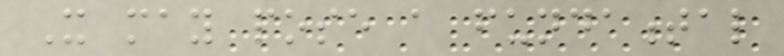It may pose a fundamental
